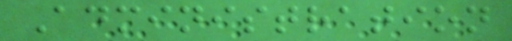Administration
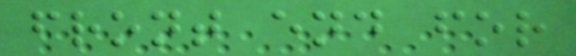front end for
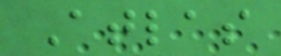Atlas
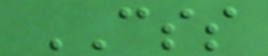CSS
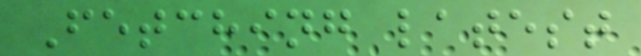Fetching latest
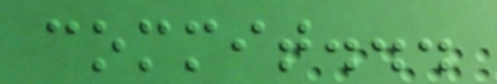commit...
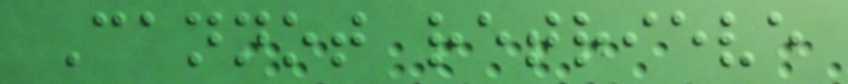Cannot retrieve
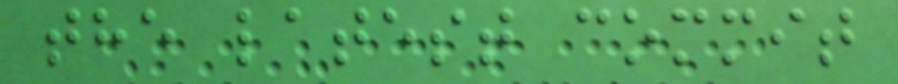the latest commit
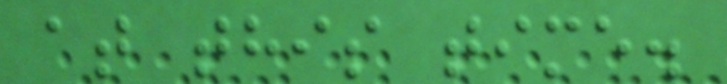at this time.
